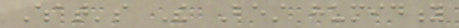What's The Best humidity
